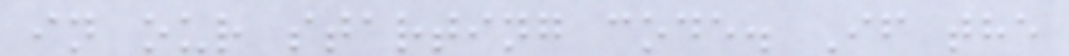in our starting code. If the
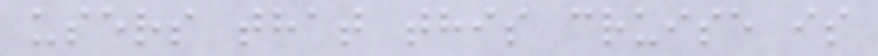users that this cruise is
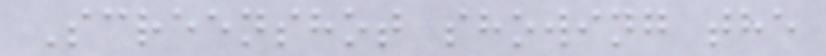Screenshot showing the
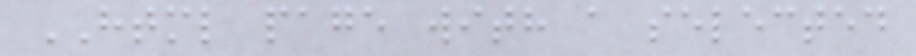HTML page with a selected
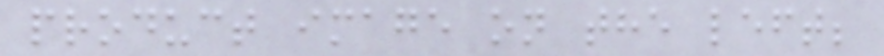product image on the left;
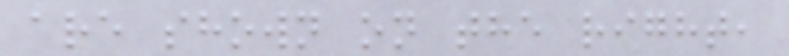are shown on the right,
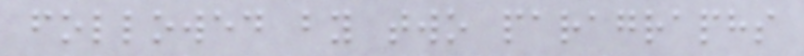followed by two paragraphs
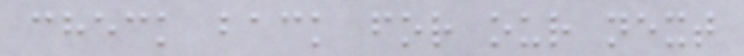check back for our next
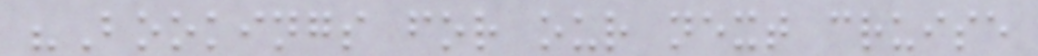"Bookings for our next cruise
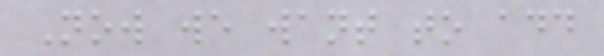Now we want to add
